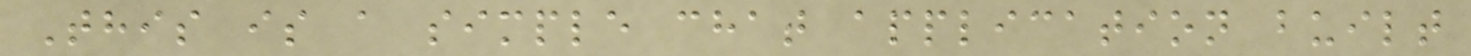This is a simple chat application built
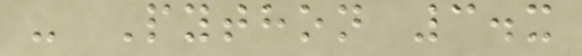- Python 3.x
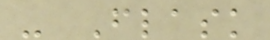- Flask
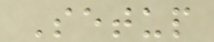Setup
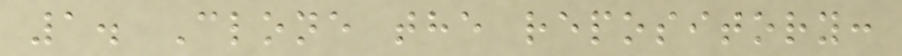1. Clone the repository:
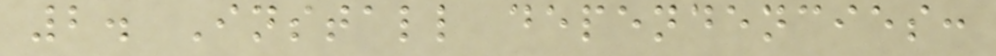2. Install dependencies:
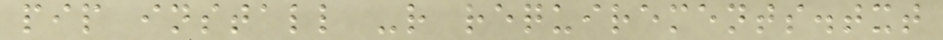pip install -r requirements.txt
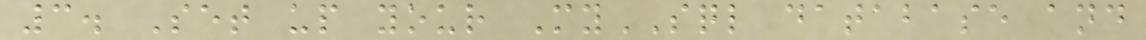3. Set up your MySQL database and
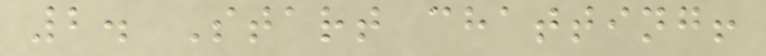2. Start chatting!
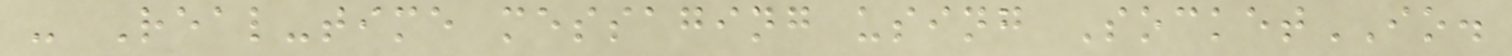- Real-time messaging using SocketIO.
